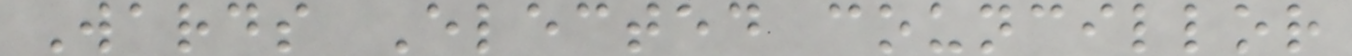Wards Elected councillor
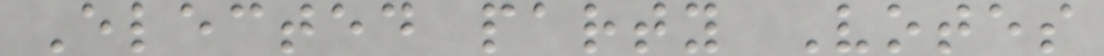Elected party Votes
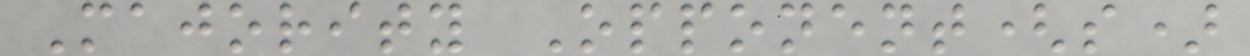Majority Opponent(s)
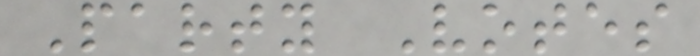Party Votes
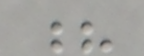?
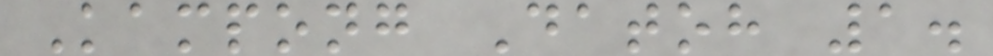Kampong Datoh 1.
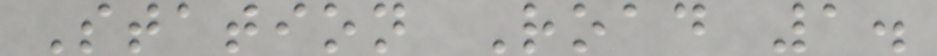Station Road 1.
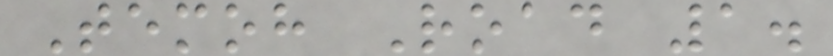Temoh Road 1.
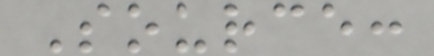Source:
